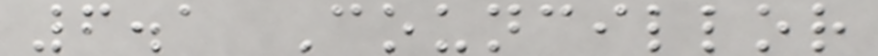6.1 Councillor
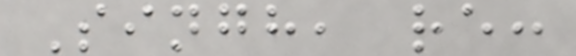Singh, re:
